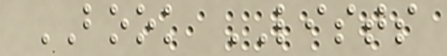BOOK LISTS
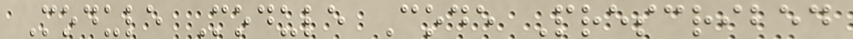Module Module Code Prescribed
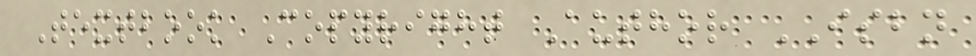Textbook Copyright Author ISBN
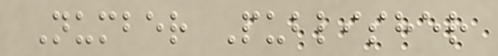Number Publisher
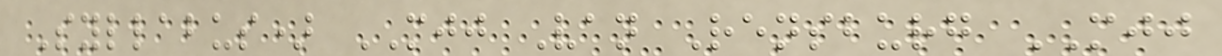Syllabus) MJJ Van Rensburg MJJ
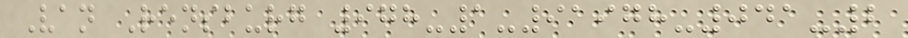Van Rensburg 978-1-91978-041-2
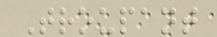Troupant
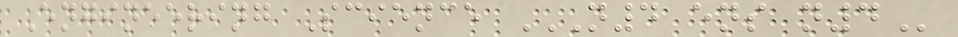Engineering Science N4 ENS N4
